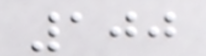100
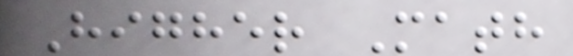Higher Math
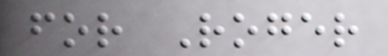for Roger
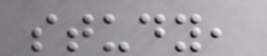study,
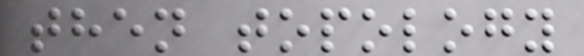then topology
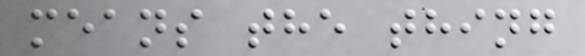means the thing
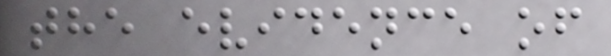the evidence of
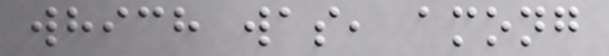which was, among
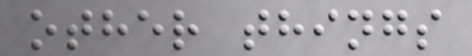other things
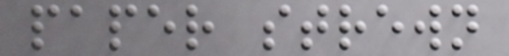paper strewn
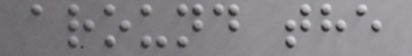around the
